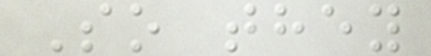So they
